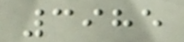3985
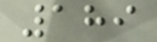189
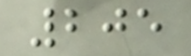205
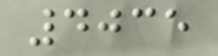4035
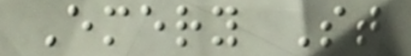Emery St
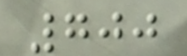700
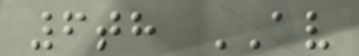6th AV
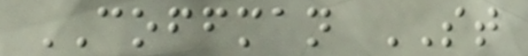COFFMAN ST
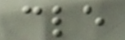cle
